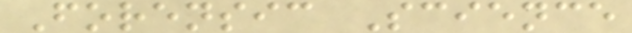Forensic Science
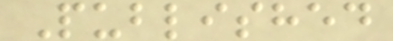Published
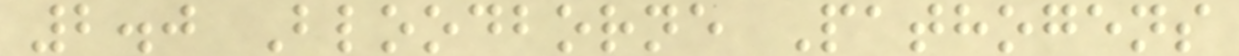2.0 Bloodborne Pathogens
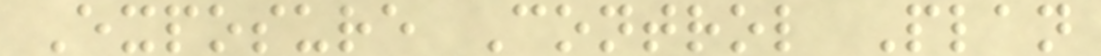Exposure Control Plan
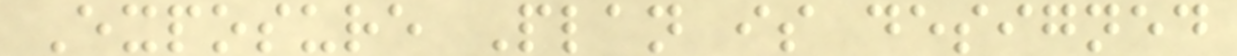Exposure Plan is designed
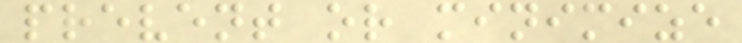prevent or minimize
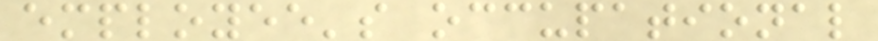employee's occupational
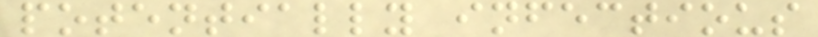potentially infectious
